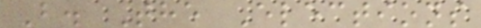B. The Elections
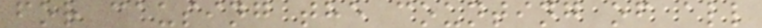for causing the counting of all
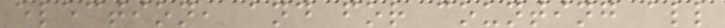election, and for counting all
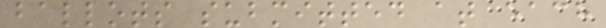ballots submitted at each
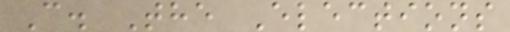C. The Elections
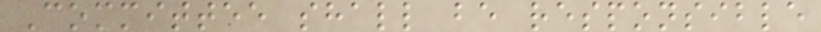Committee shall be responsible
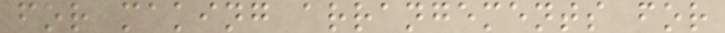for making arrangements for
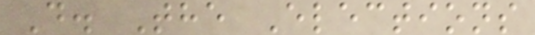D. The Elections
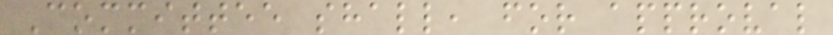Committee shall, for approval
